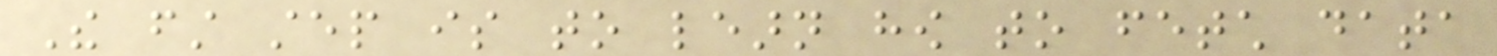The first step is to learn how to fetch data
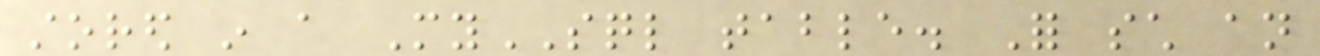stored in a MySQL table. For such an
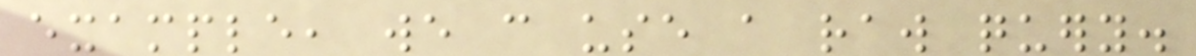example, we can use a raw query.
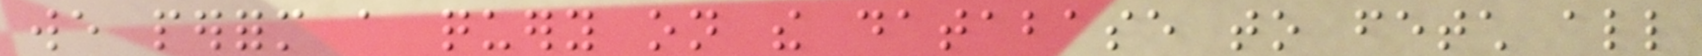we perform a query on the database to fetch all
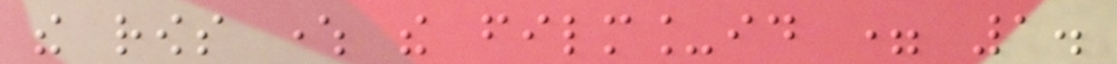the rows where the film_id = 1.
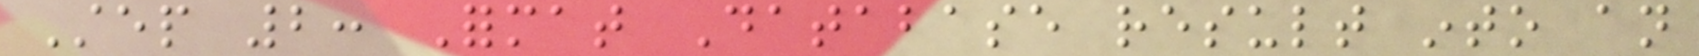Step 2: Format Database result into an
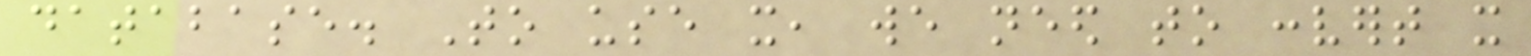database. To use it, we need to convert it
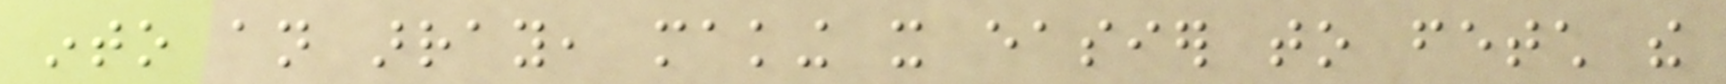into an array, making it easier to fetch the
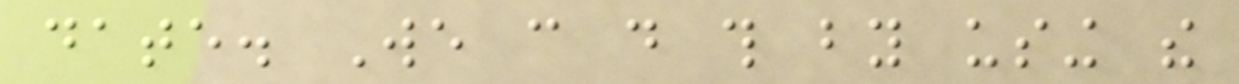date. We can do this by using the
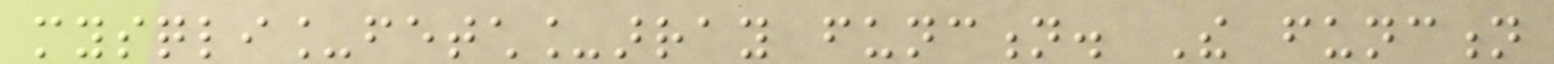mysqli_fetch_array function. The function
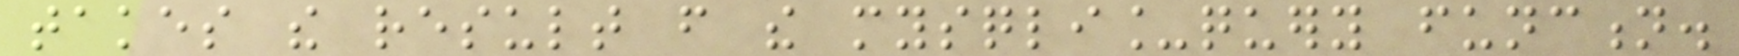takes the result from the mysqli_query function.
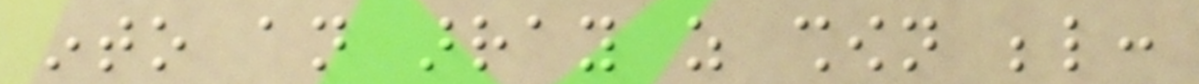into an array as shown below:
